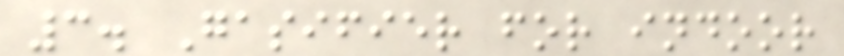3. Gasifier for indoor
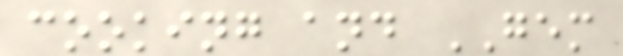cooking and GEM
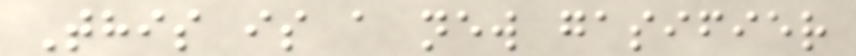This is a new gasifier
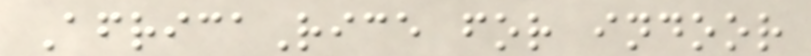AfricaRice for indoor
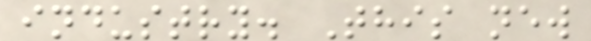industry. This new
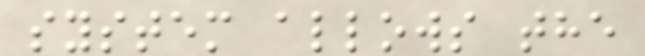system allows the
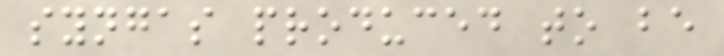syngas produced to be
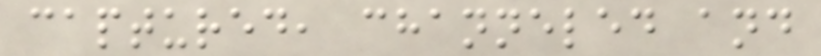captured, channeled and
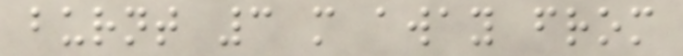burnt 3 m away from
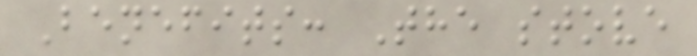Benefits: The stove
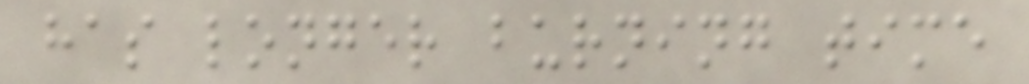has longer burning time
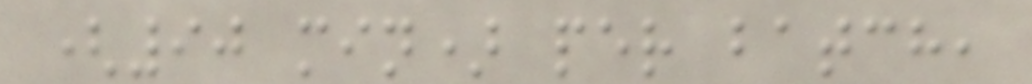(90 min) per batch,
